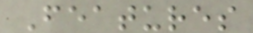Features
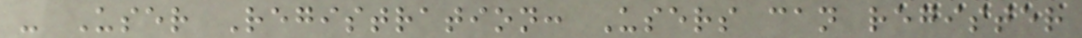- User Registration: Users can register
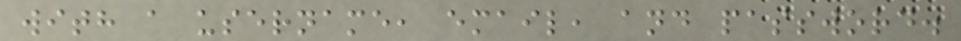with a username, email, and password.
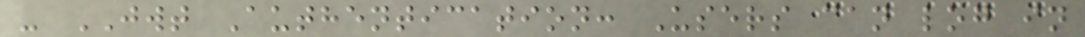- JWT Authentication: Users can log in
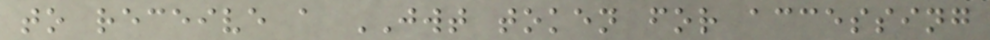to receive a JWT token for accessing
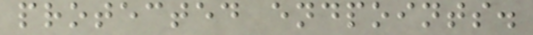protected endpoints.
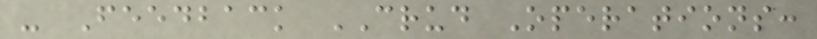- Feedback CRUD Operations:
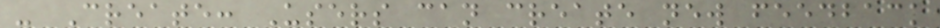- Create: Users can create new feedback
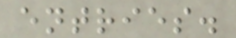entries.
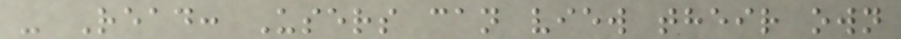- Read: Users can view their own
